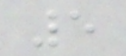5
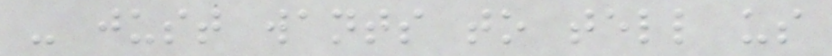- just wants to tell us
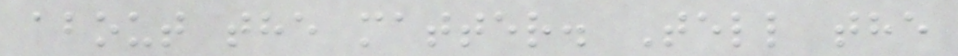about the matter. Tell the
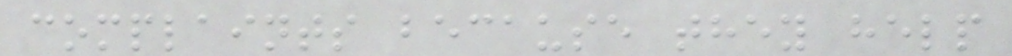complaints because they help
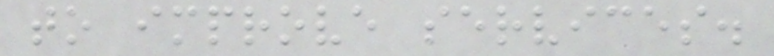to improve services.
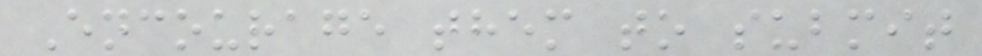Encourage them to submit
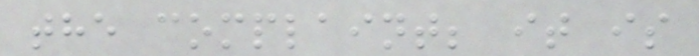the complaint; it is
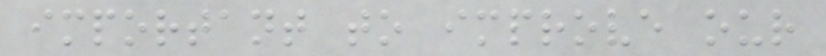important to improve our
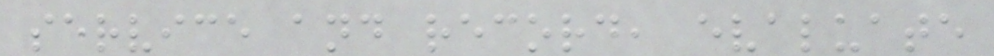service and record, evaluate
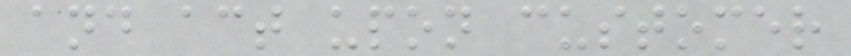and act upon customer
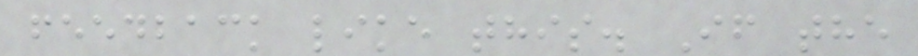feedback like this. If the
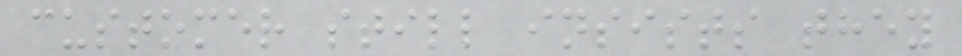customer still insists they
